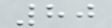80
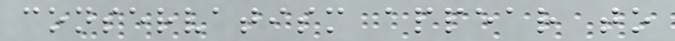conservatism appear to
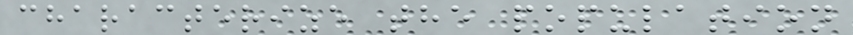characterize the population
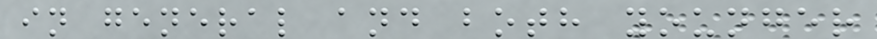in general and both younger
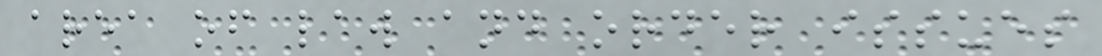area of law and order issues
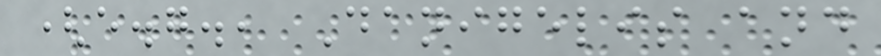(e.g., Danigelis and
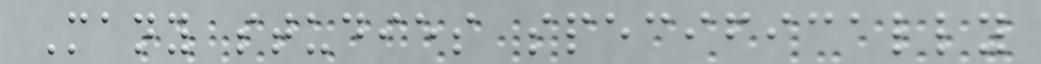Many studies specifically
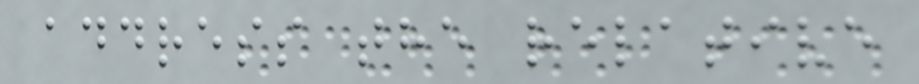address the relative
